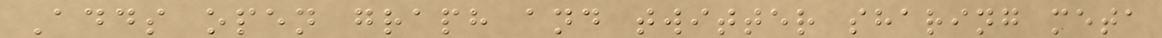Adds open graph and twitter sharing meta
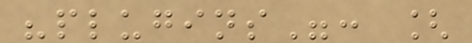"plugins": [
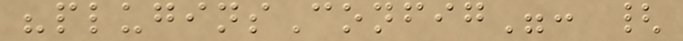"pluginsConfig": {
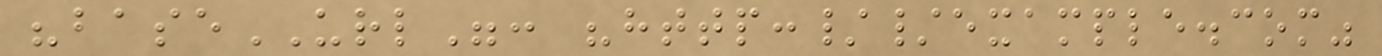"baseURL": "http://example.com"
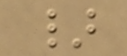}
